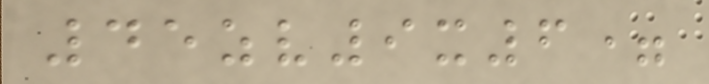45zv9x6=
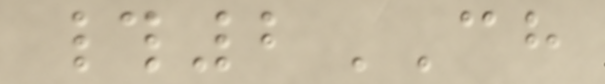#2CH
